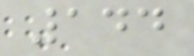144
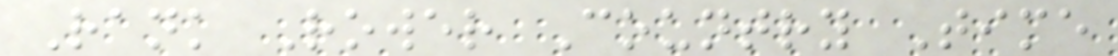Rank Rower Country Time
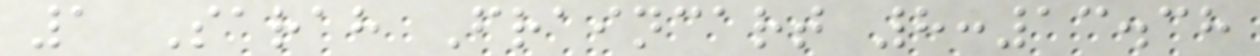1 Sarah Fraincart 8:13.38
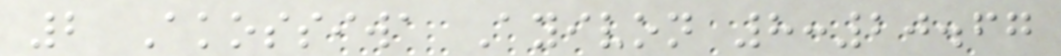2 Akossiwa Ayivon 8:20.67
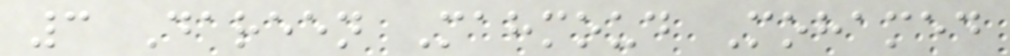3 Dareen Mahmoud Mohamed
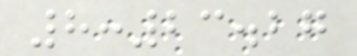8:23.27
